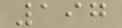197
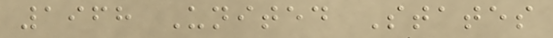1968 United States
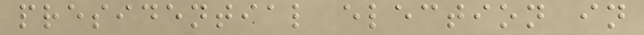presidential election in
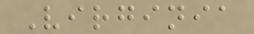Virginia
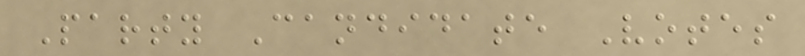Party Candidate Votes
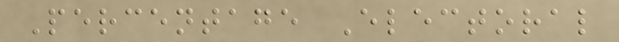Percentage Electoral
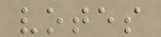votes
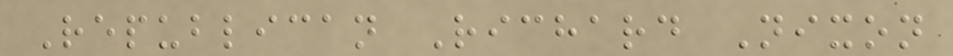Republican Richard Nixon
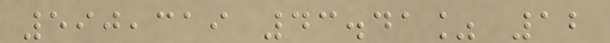590,319 43.41% 12
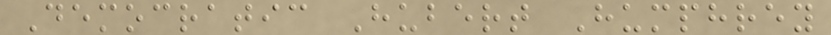Democratic Hubert Humphrey
